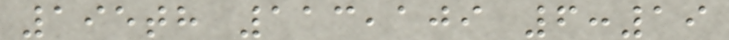195th 113,109 6:19
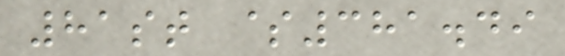81st $381.49
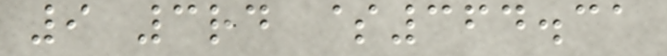9 3rd $364.31
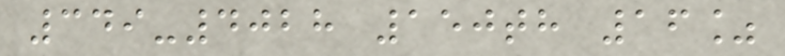349-4028 150th 16%
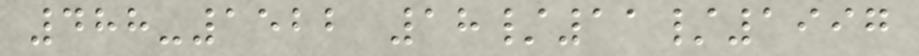488-1522 18/11/1997
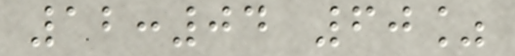12:04 60%
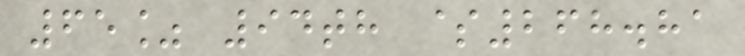65% 94th $268.81
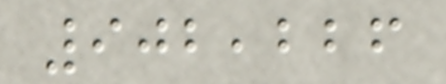902,226
